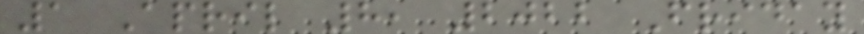1 April 8, 2022 Friday
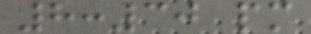8:30 pm
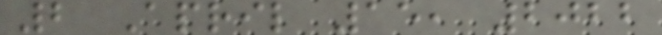2 April 15, 2022
